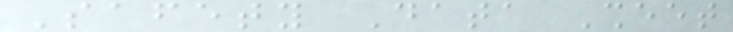Safety Data Sheet
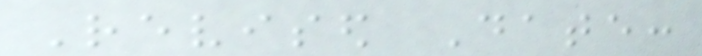Revised Date:
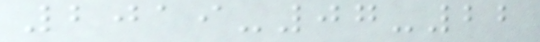2019-07-22
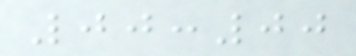00:00
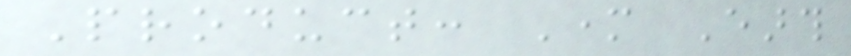Product: Mother Earth
